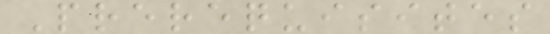Prerequisites
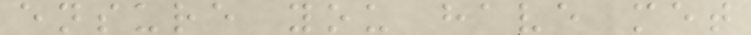ensure you have met
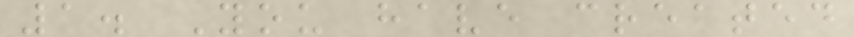1. You have created
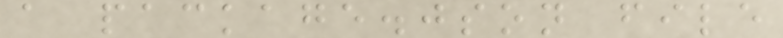a package.json file
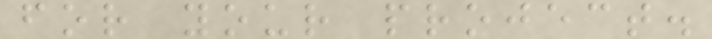for your project.
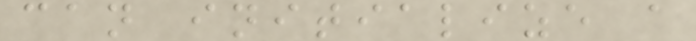can initialize a
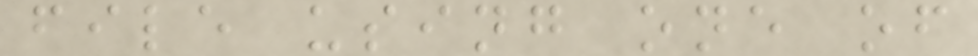file using one of
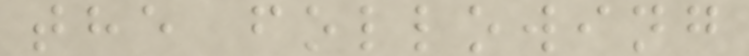the following
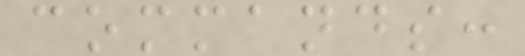commands:
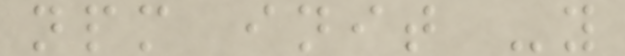npm init -y
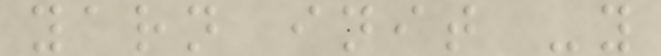yarn init -y
